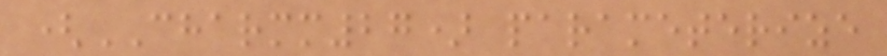(CHARMM27) parameterize
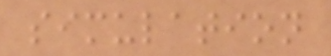simulation
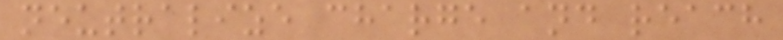neutralize charge and reach
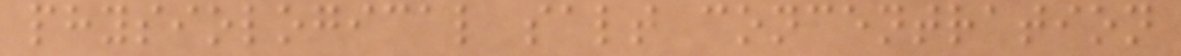physiological salt concentration
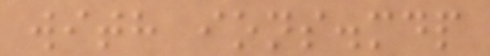with ions.mdp
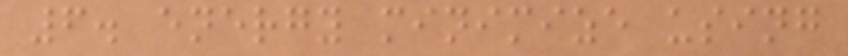6. energy minimize using
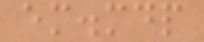em.mdp
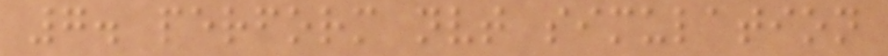7. perform nvt simulation
